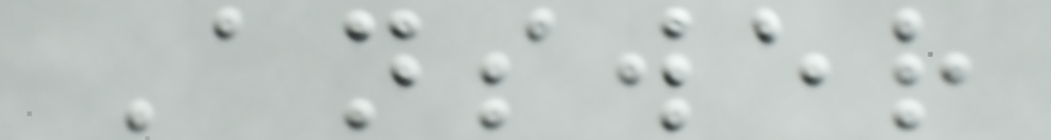Answer
